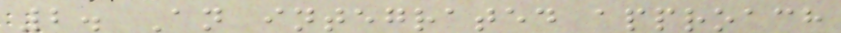2. An integrated approach
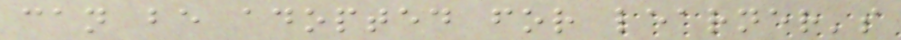can be adopted for learner's
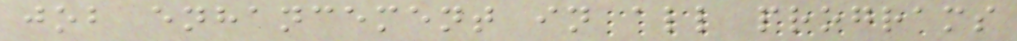job enhancement in all programs
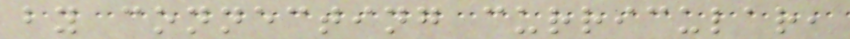by connecting curricular,
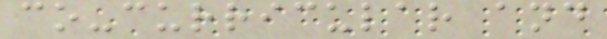co-curricular and
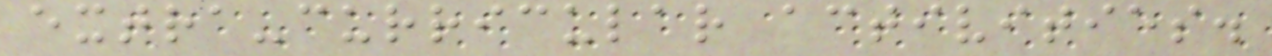extra-curricular activities.
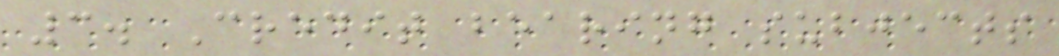3. Credit bearing subjects
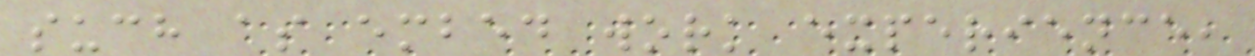such as embed work experience,
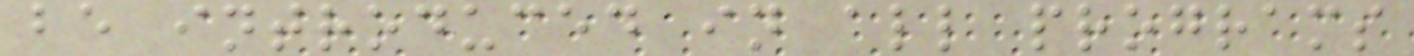be introduced in all programs
